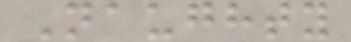Naughty
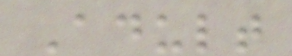Adult
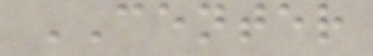CENTER
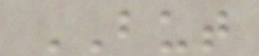BUT
